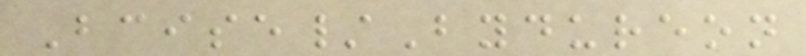Bcise/Bydureon
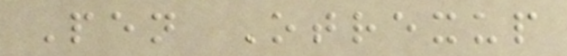Pen Otrexup
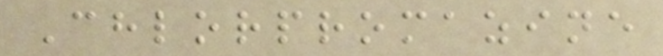Chlorpromazine
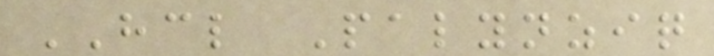HCL Palynziq
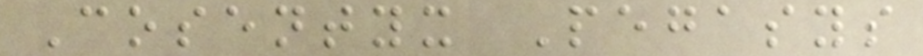Cosentyx Pegasys
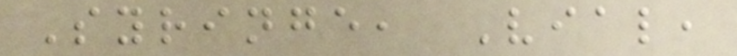Syringe, Vial,
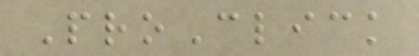ProClick
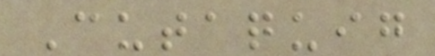Cutaquig
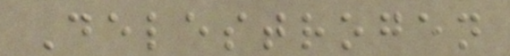Delestrogen
